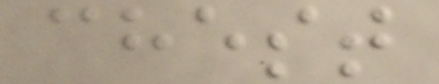chest
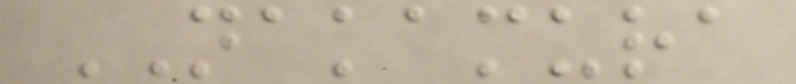NAKAMURA
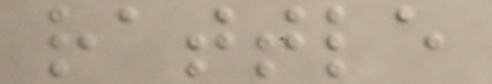rattle
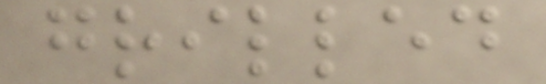grilled
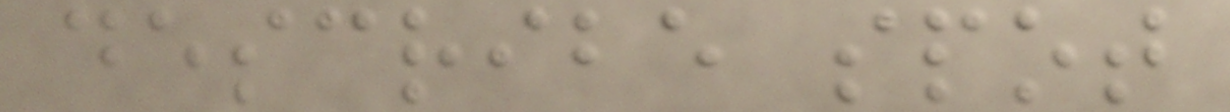describe spot
